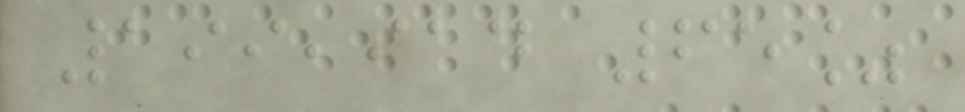199,914 65%
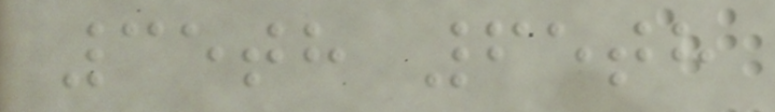35th 65th
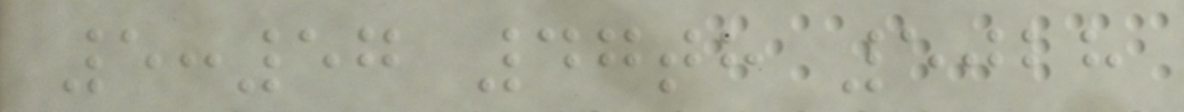5:57 47th 5028
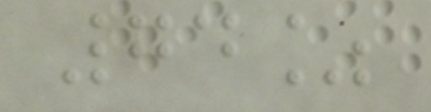74%
